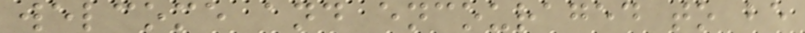welcome and encouraged to be
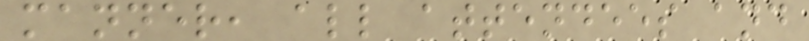manner, all attendees and
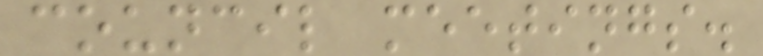council meetings.
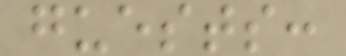guests:
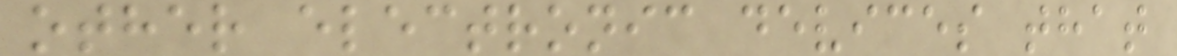other electronic devices that
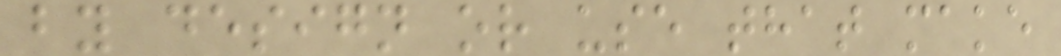by design or use that make
